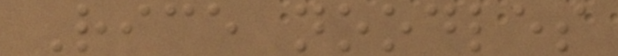Rice noodles
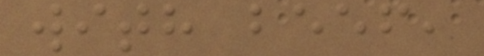with beef,
